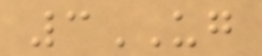3UG
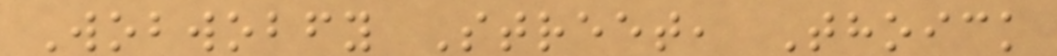Wobwobfy Street, Thoick
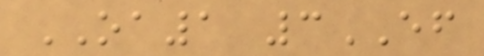OA1 3EF
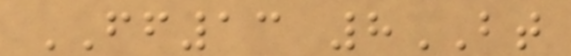FF13 8BT
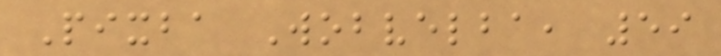Pixba Wobvelba, 59
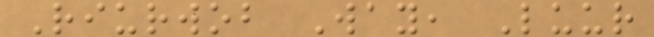Riurwob Way, Luur
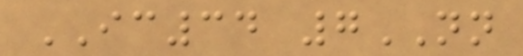IC34 7NN
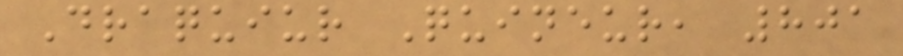Draquiur Quineur, 801
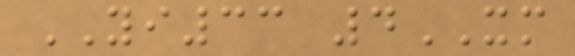YI33 4XM
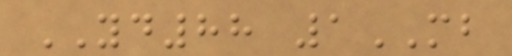YD88 1MB
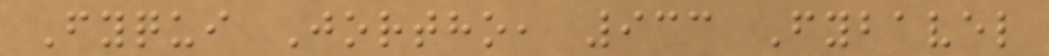Fyqui Jortho, 933 Fybavel
